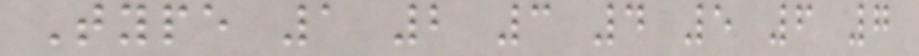Type 1 2 3 4 5 6 7
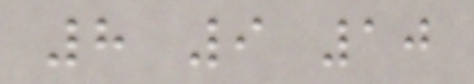8 9 10
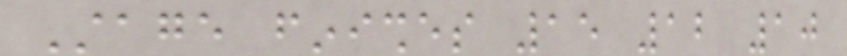Stage finishes 15 12 10
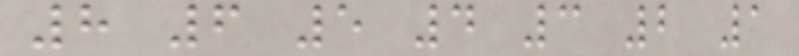8 6 5 4 3 2 1
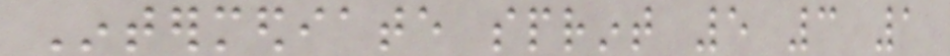Intermediate sprint 5 3 1
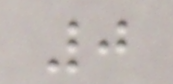0
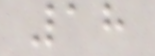18
